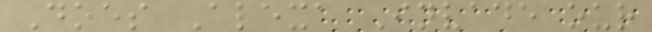Does Alexa Invade our
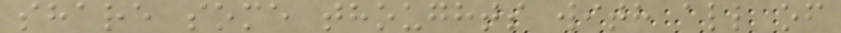share some thoughts with all of
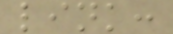link:
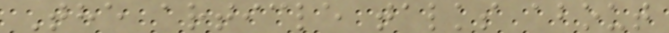The article talks about
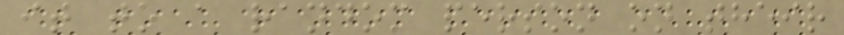it to a random person on their
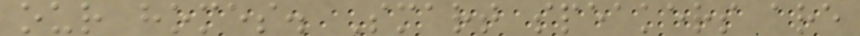our homes. Smart speakers are
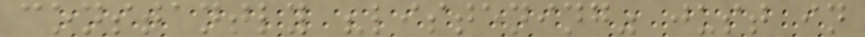constantly "listening" just in
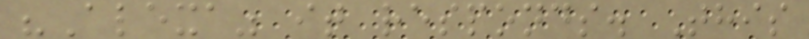"Alexa" it responds. This
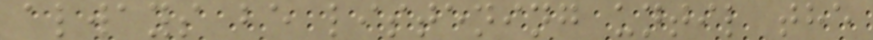always be listening until the
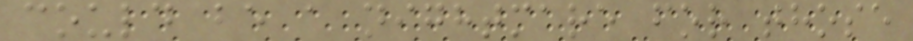could be a nightmare for those
